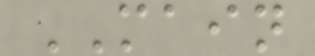MAIN
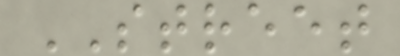STREET
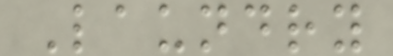Laundry
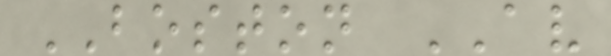BOSTON AV
